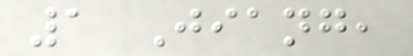1 Jiang,
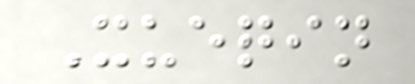Xueqin
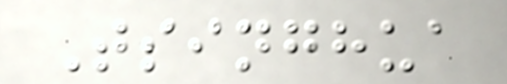Tsinghua
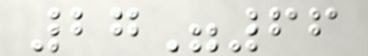27"66
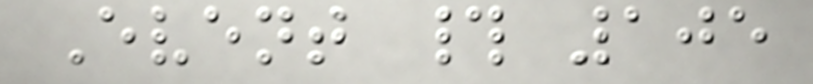Event # 105
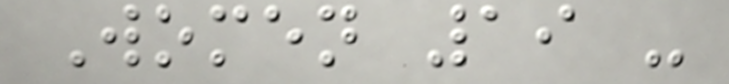Women 19 -
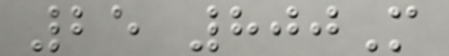25 800M
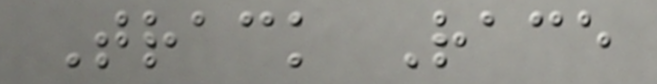Track Race
